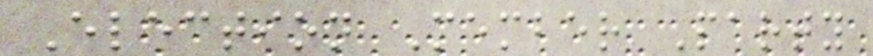Election Member Party
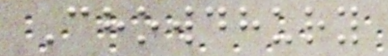Chowdhury
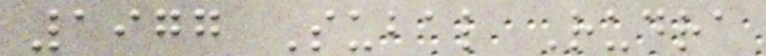1977 Subal Rudra
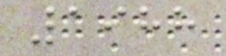1988
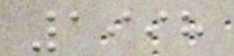1998
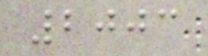2003
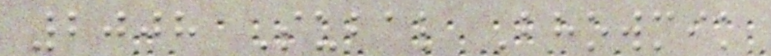2008 Subal Bhowmik
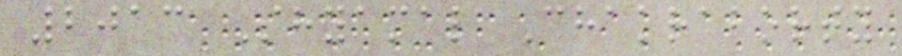2013 Shyamal Chakraborty
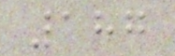187
